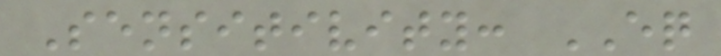Sensitivity: EQ
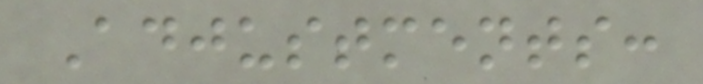Adjustments:
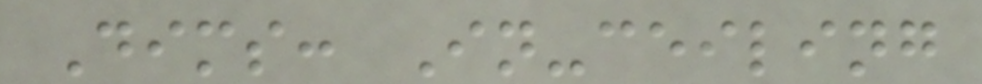Dims: In-ceiling
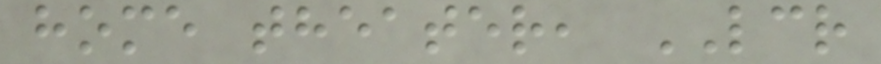home theater, LCR
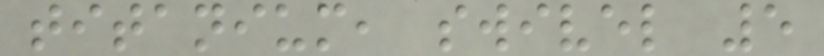titanium, swivel 5
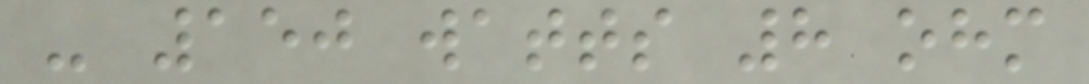- 150 watts 8 ohm
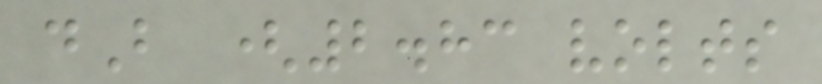dB (2.83 volts
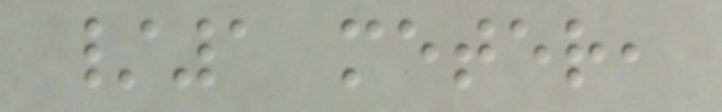/1 meter,
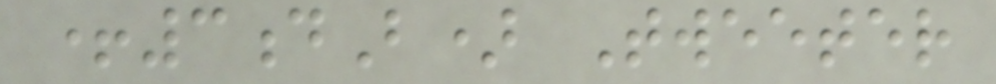+3dB) Tweeter
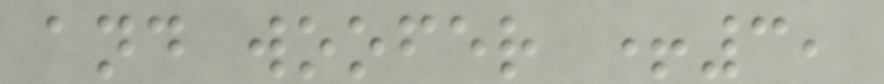and woofer +3,
